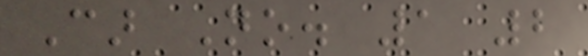Car No. 1 2
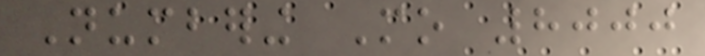Numbering Mo 8000
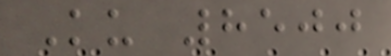Ku 8500
